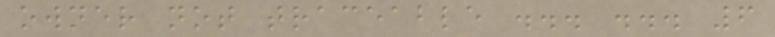owner not traceable ... ... 6
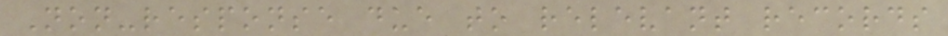Non-response due to relevant records
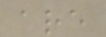are
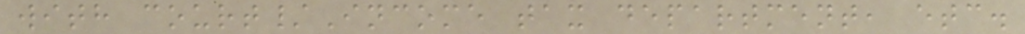with court/Income tax department, etc.
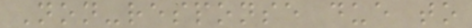Non-response due to
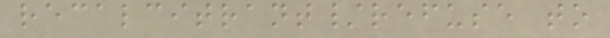recalcitrant/refuse to
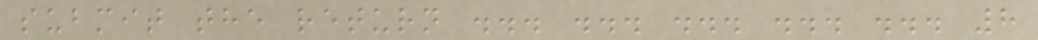submit the return ... ... ... ... ... 8
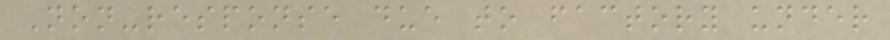Non-response due to factory under
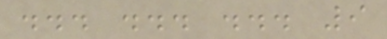... ... ... 9
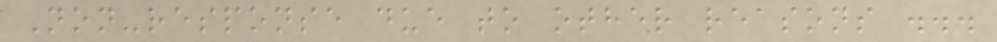Non-response due to other reasons ...
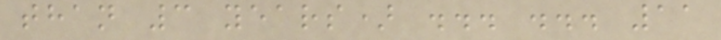than 3 years) ... ... 11
